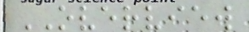OVERVIEW
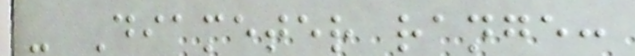- Diameter range:
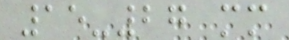15-27 mm
